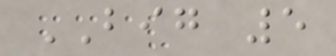BIG 5
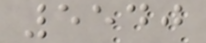5540
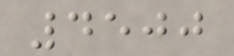4500
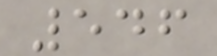546
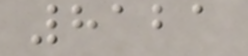8121
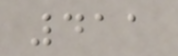411
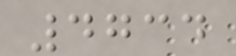4734
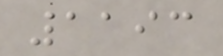1193
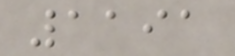1191
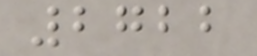2722
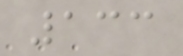133
